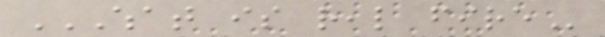WHAT IS REAL FIRE
